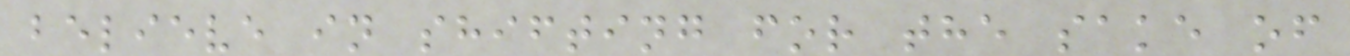believe in shifting for the sake of
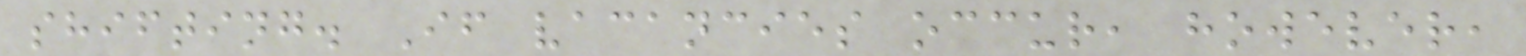shifting. If vacancies occur, however,
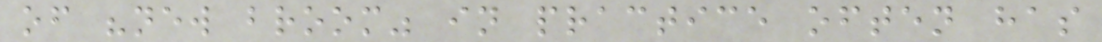of "new broom" in practice often has
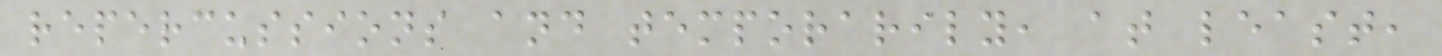repercussions and temporarily, at least,
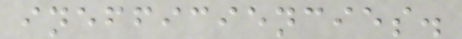inefficiencies.
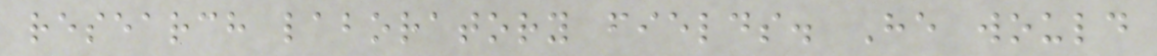research laboratory fields. He would
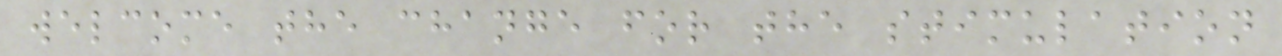welcome the change for the stimulation
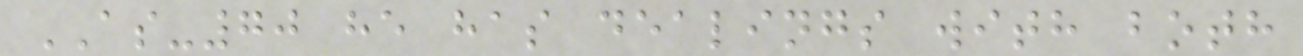AS-70 he has dealings with both
